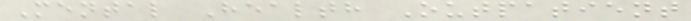Mental Health Outpatient
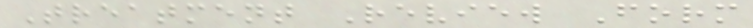Treatment Review Form
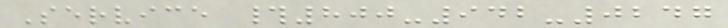Service #800-942-0247
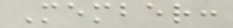Member:
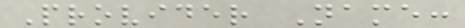Provider Name:
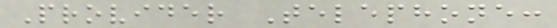Provider Telephone:
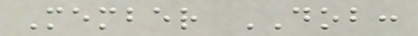Member DOB:
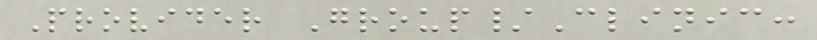Provider Group/Clinic:
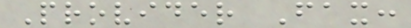Provider Fax:
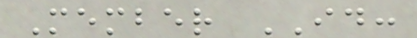Member ID:
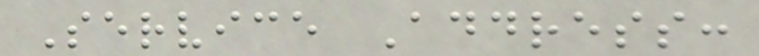Service Address:
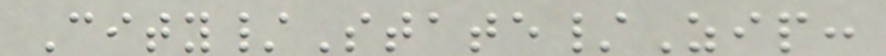City/State/Zip:
